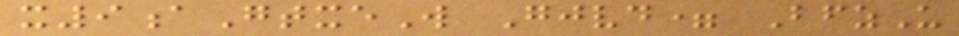x9aGtxeW Gjvd= BfzU
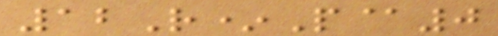12R*P@0
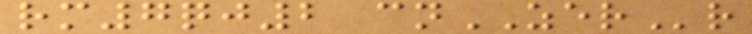rm7qj2 cnZERr
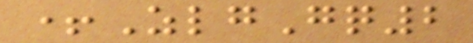+ZlgGq2
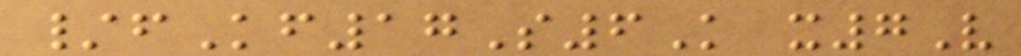/fKf17S6K x7V
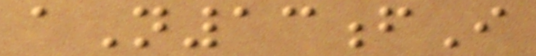aN13fI
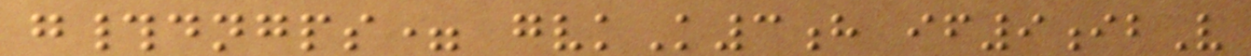g#dngps= gvkK3h if9ibV
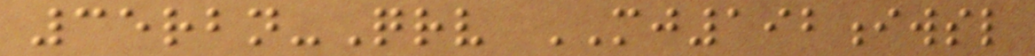35rbn-Qrv MJ192iwsl
